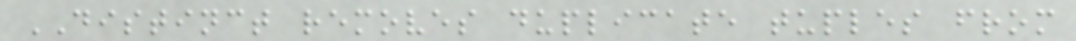DISTINCT removes duplicate tuples from
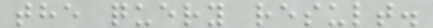the query result.
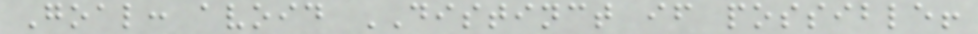Goal: avoid DISTINCT if possible!
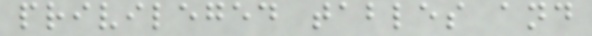privileged tables and
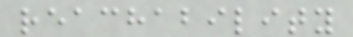reachability
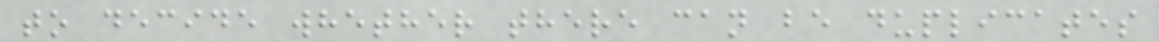to decide whether there can be duplicates
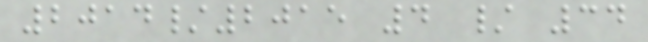2014/2015 4 / 34
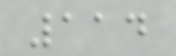114
